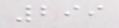299
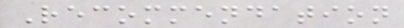Recommendation
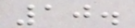10.
